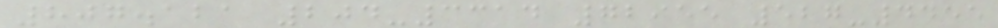807.121 204-3314 72955 527-4455
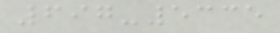697-5335
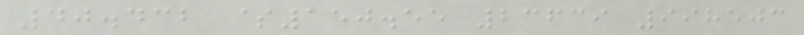40.432 $150.55 23639 998503
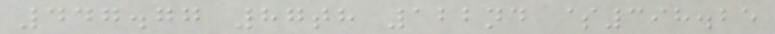447.77 87th 122nd $398.25
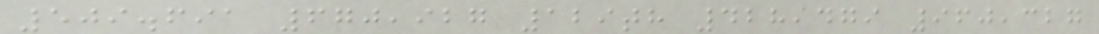509.691 670,927 129th 428,479 960,327
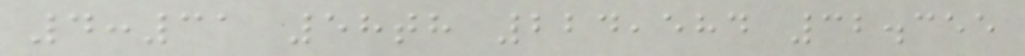4:31 58th 224,584 32.355
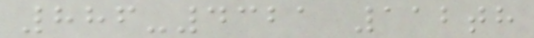886-4321 112th
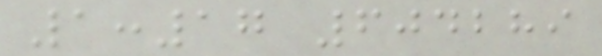1:17 604289
